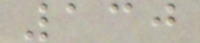130
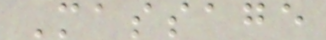Massage
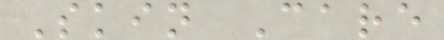Skin Care
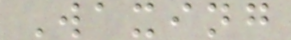Waxing
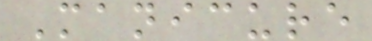Manicure
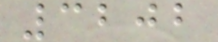3202
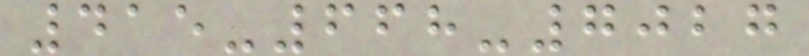415-668-7027
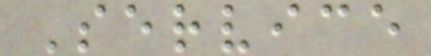Service
